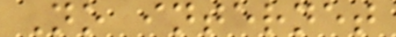No internet
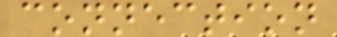connection
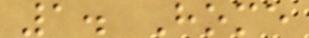1. Home
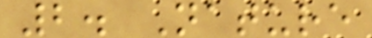2. Nature
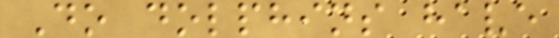Do dolphins have
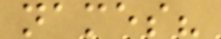names?
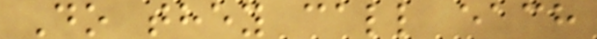Do they call each
